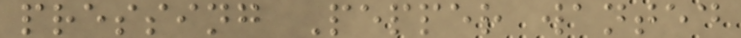pressing Pepper wanted
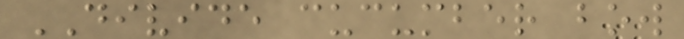DIVIDE cucumber bow
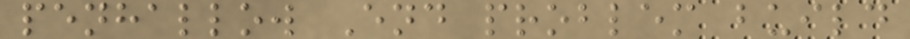penhallow End problem build
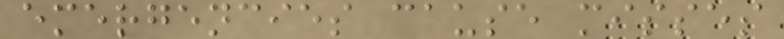emergencies cause misses
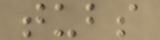tubs
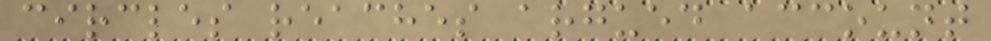circles reaches argued account
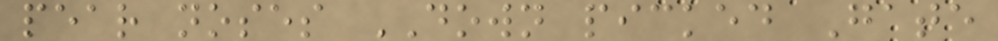pear noses DOWN picked Gate
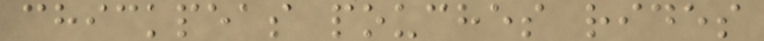chickpeas pouches rides
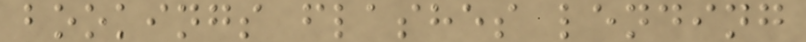bookings flashes lending
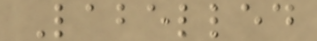Labelled
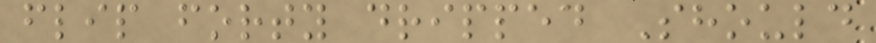flip forty dripped Should
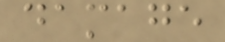damage
